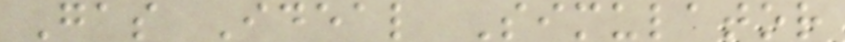Gas Ideal Simulator
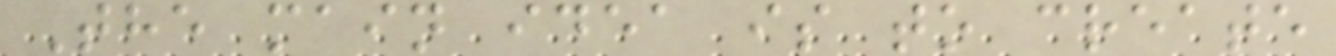The main idea is to create
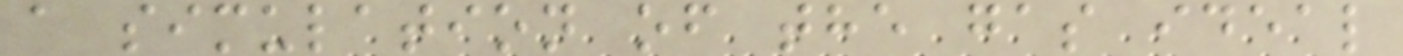a simulation of the gas ideal
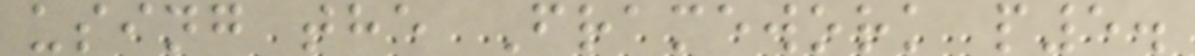using the Framework p5.
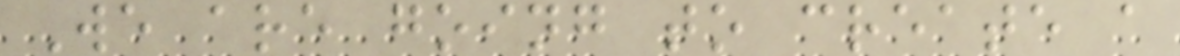We are going to create a
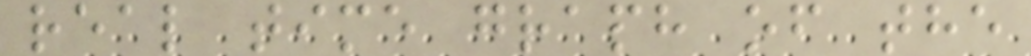real time graph of the
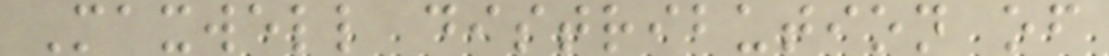Maxwell distribution of
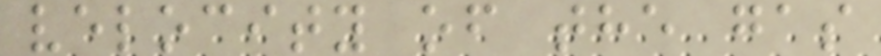velocity of the gas
